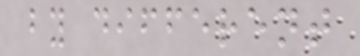by different
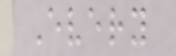Every
